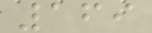169
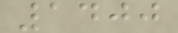1400
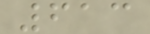613
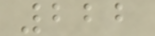222
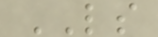LS
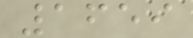1659
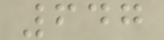647
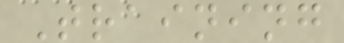Training
